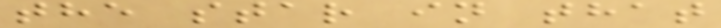the star in that
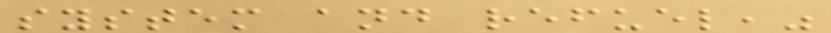system and refuel,"
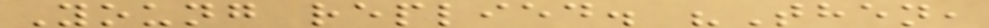Young replied. "Then,
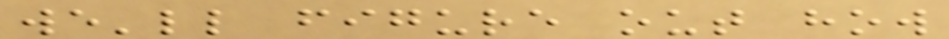we'll figure out how
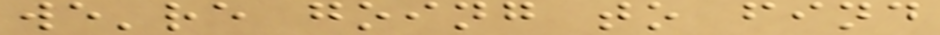we're going to find
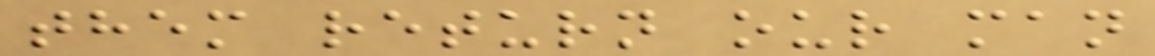them return our man
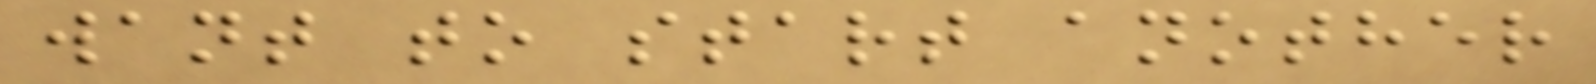want to start another
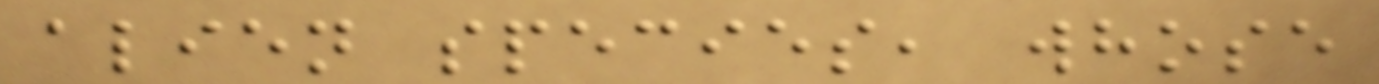alien species, whose
